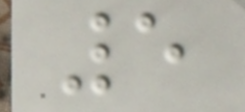5
